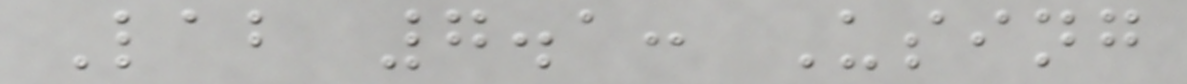Lab 7.1: Using
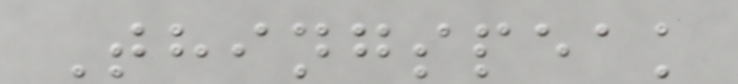Thingspeak
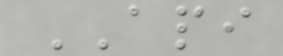API
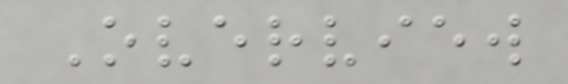Overview
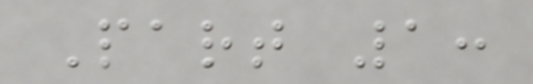Part 1:
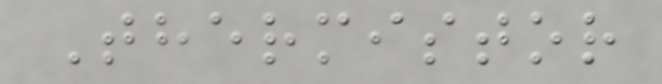Thermistor
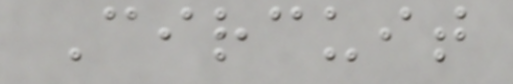Circuit
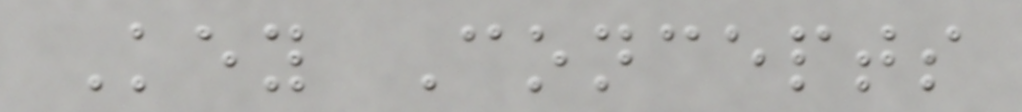Key Concepts
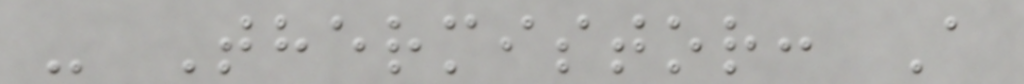- Thermistor: A
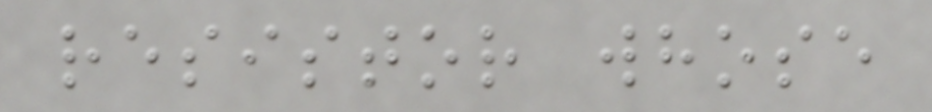resistor whose
